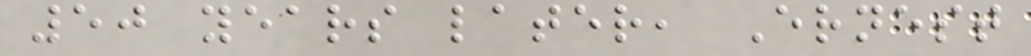50 years later, Ernest
